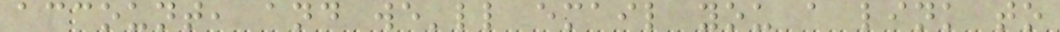account, and we'll email you a link to
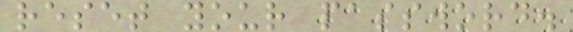reset your password.
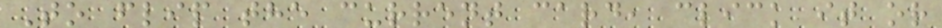To flip the current card, click it or
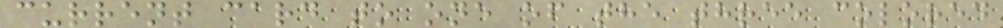current card to one of the three colored
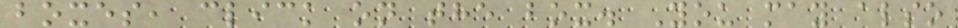boxes, click on the box. You may also
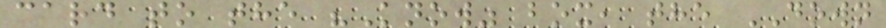card to the "Know" box, the DOWN
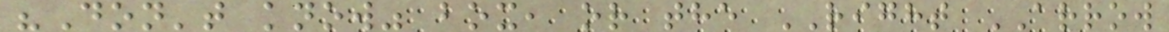"Don't know" box, or the RIGHT ARROW
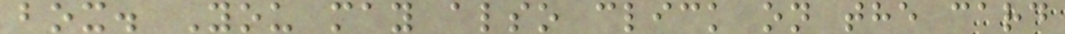box. You may also click on the card
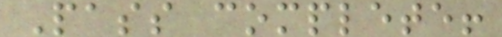Pass complete!
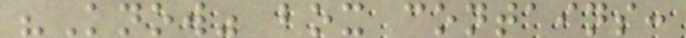"Know" box contains:
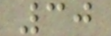30
